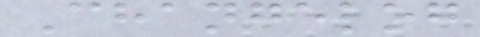Changelog
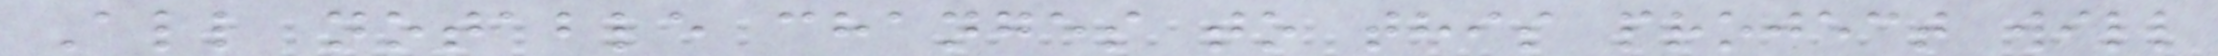All notable changes to this project will
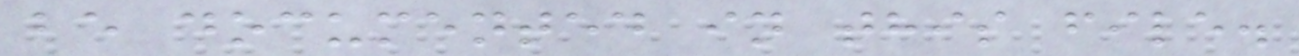be documented in this file.
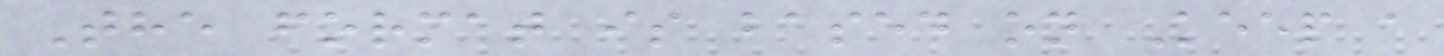The format is based on Keep a
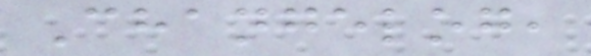Changelog,
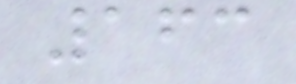163
